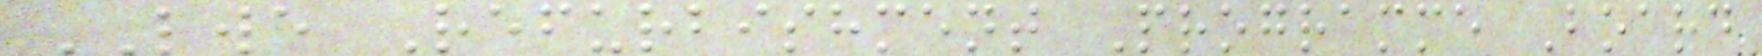LWE Refurbishment Programme Board
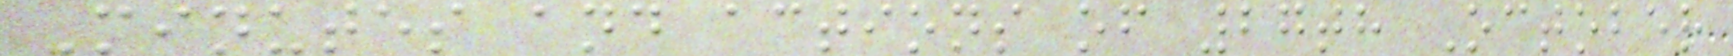Minutes and actions of 27th October
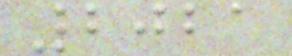2021
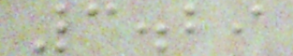3.29
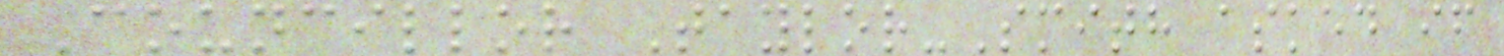Councillor Taylor-Smith asked if
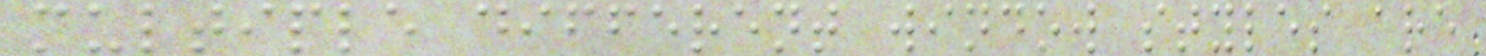multiple different window styles are
